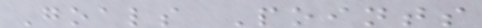Goals Points
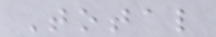Total
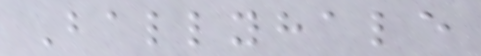Ballyhale
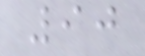90
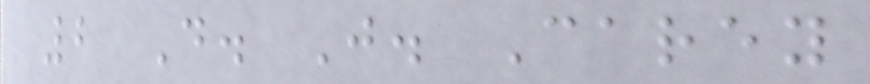2 D. J. Carey
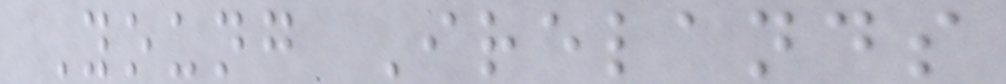Young Irelands
